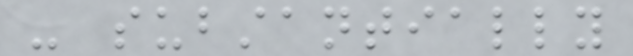- substantially
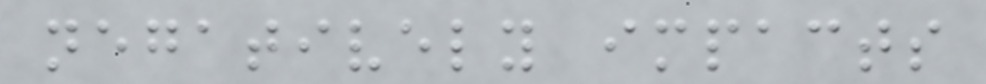negatively impacts
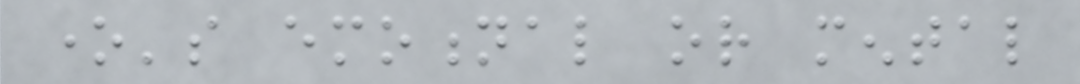one's emotional or mental
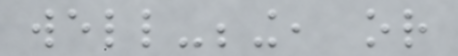well-being, or
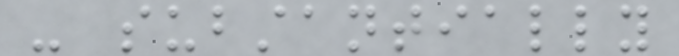- substantially
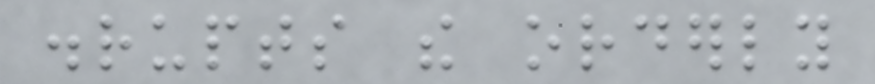disrupts the orderly
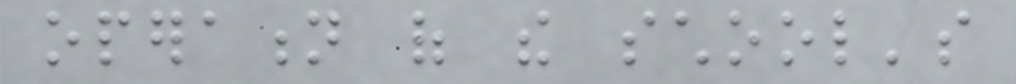operation of the school's
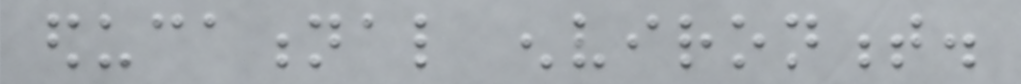educational environment.
